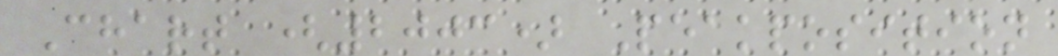Chart (2003) Peakposition
